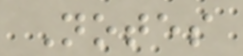Notes
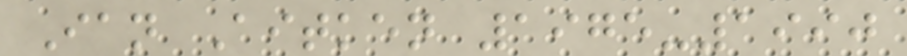Ian Aitken 1975-1990
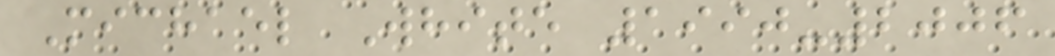Michael White 1990-2006
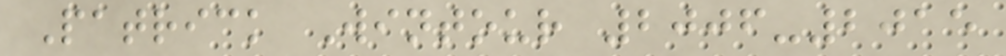Patrick Wintour 2006-2015
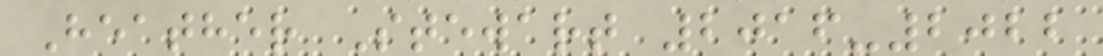Heather Stewart 2016-2022
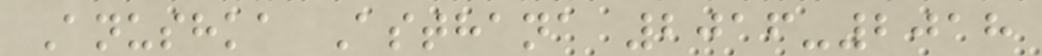Anushka Asthana 2016-2018
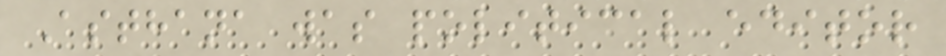Asthana was political editor
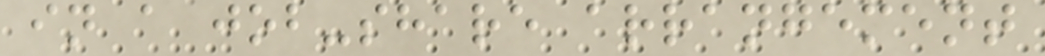in a job-share arrangement
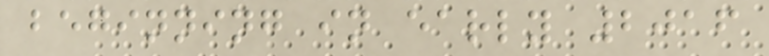beginning in early 2016
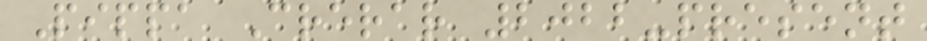Pippa Crerar 2022-present
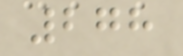278
